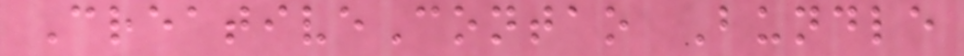CreativeContao Bundle
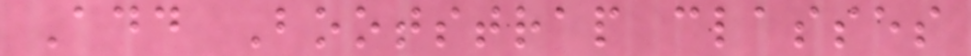Add Bootstrap classes
